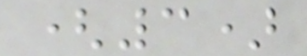(3)
